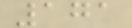171
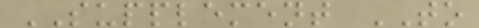SUPPLEMENT TO
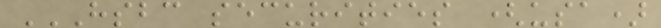HSBC SECURITIES (USA)
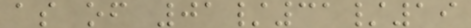as of 01/31/19
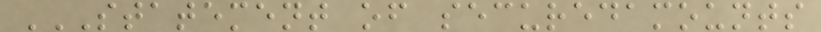STATEMENT OF SECUREDAMOUNTS
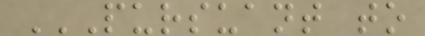PURSUANT TO
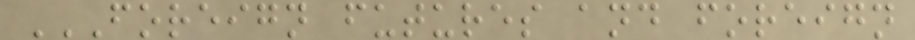FOREIGN FUTURES AND FOREIGN
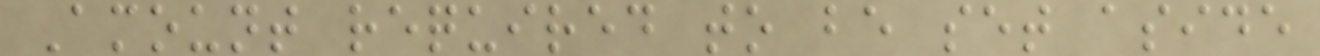Amount required to be set aside
